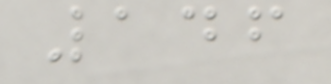146
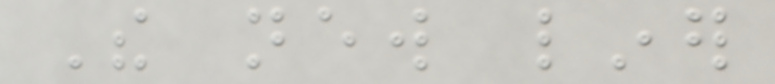The new liner
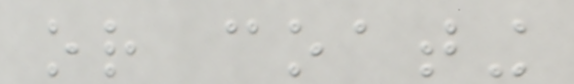or coating
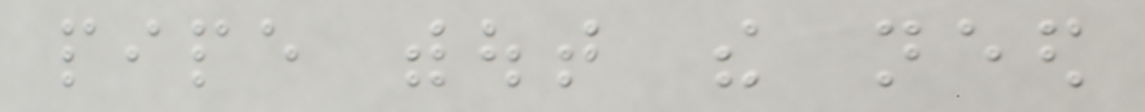pipe without the need
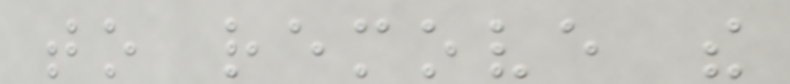to remove the
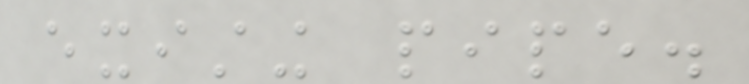existing pipe.
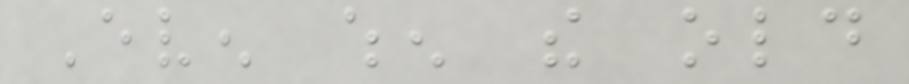Even when the old
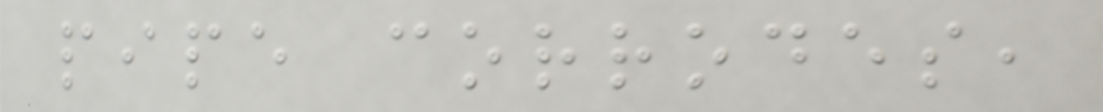pipe corrodes,
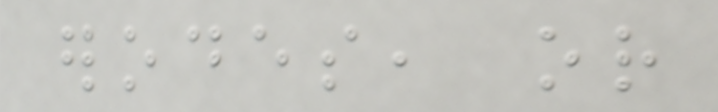erodes, or
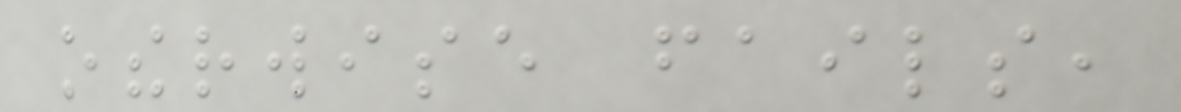otherwise fails,
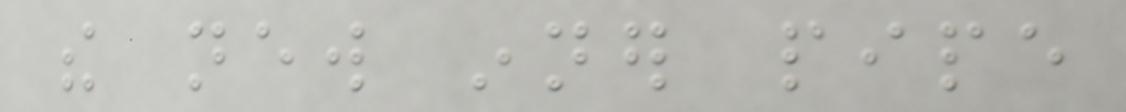the new inner pipe
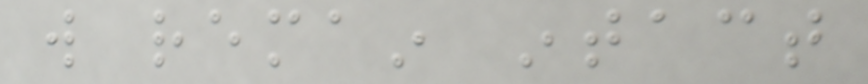will remain intact
